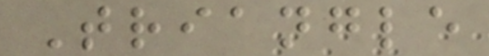Triangle
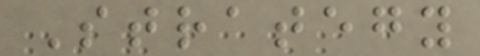Strategy
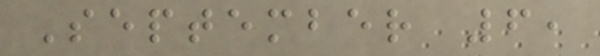September 6,
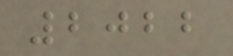2022
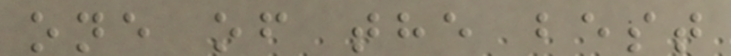one of the best
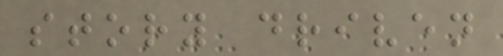story driven
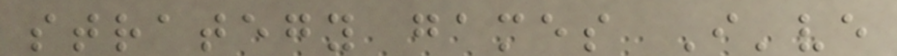strategy games I've
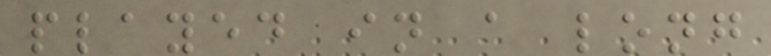played in a long
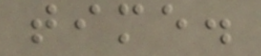time.
